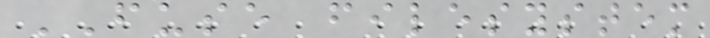FUSE filesystem
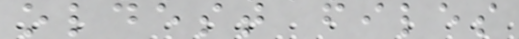oldest files
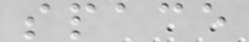space
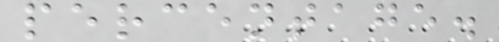percentage.
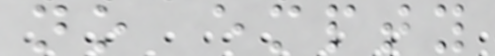no empty
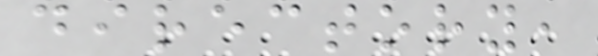directory,
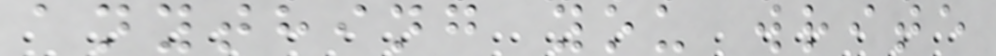anything you write
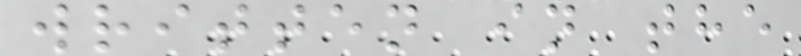written in the
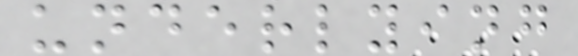underlying
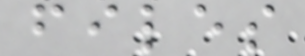files
